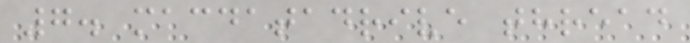7. macdatadrive thread
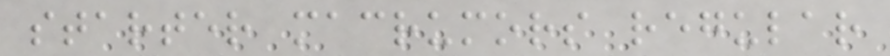starter macrumors regular
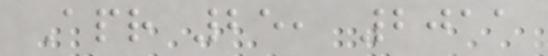Apr 25, 2011
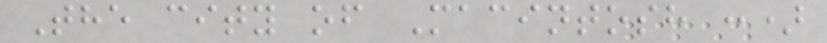The city of Macintosh :)
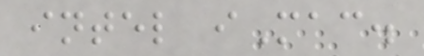intel iMac.
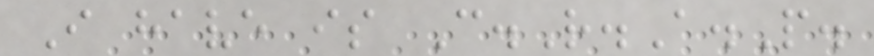I have is C.R.A.P.
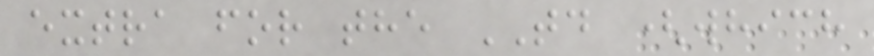extra for the TD (which
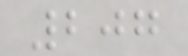207
